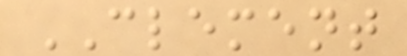CLEMENT
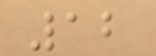12
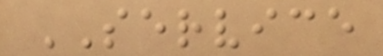SERVICE
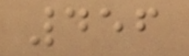456
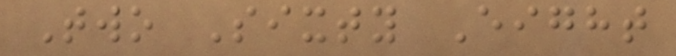Two Sixty Eight
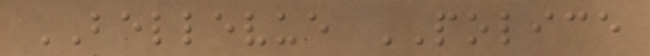BELLEVUE POLICE
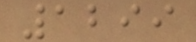1299
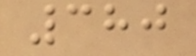380
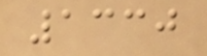1330
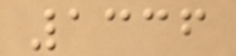1336
